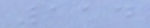114
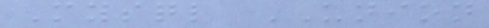Mysql UNION
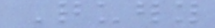Query
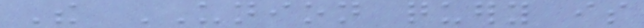The UNION query is
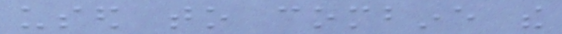used to combine the
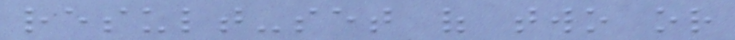result-set of two or
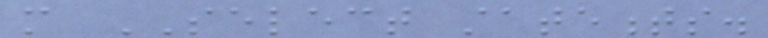more SELECT statements.
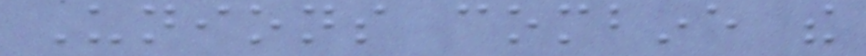Unions combine the
